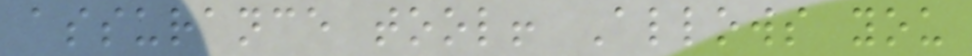assurance tool! Allows you
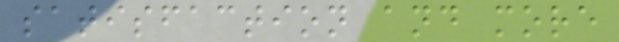satisfaction and more
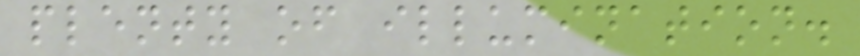plenty of illumination.
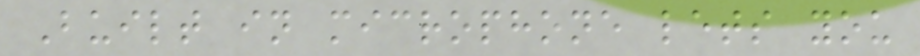Built in microphone lets you
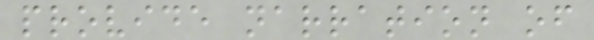provide narration of
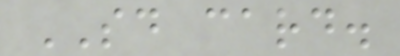SD card.
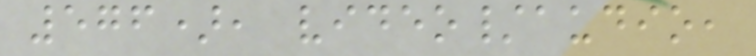576), video/audio,
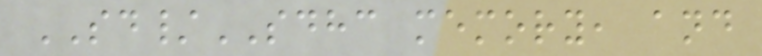SD/SDHC memory, and
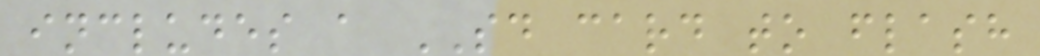includes a SD card to flash
